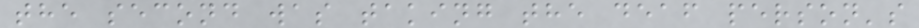the second was taking the deaf person's
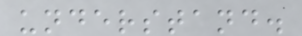understand.
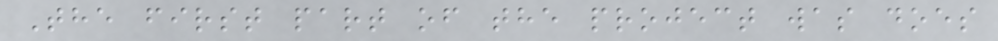The first part of the project was does
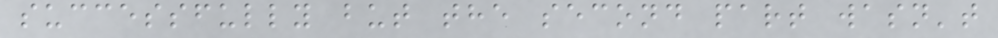successfully but the second part wasn't
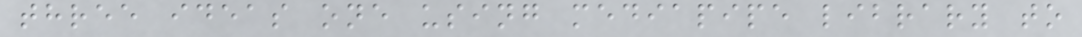three ideas one using mediapipe library to
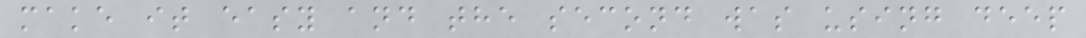make it easy and the second was using deep
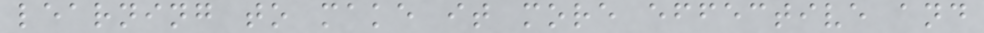learning to make it more effective and
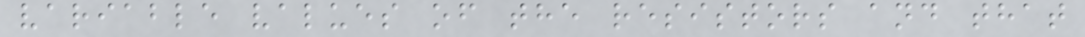variable values of the resistors and that
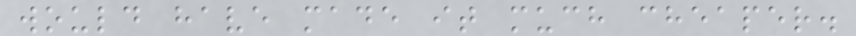would have made it much cheaper.
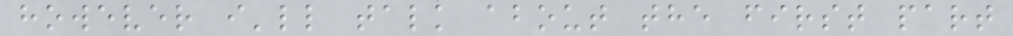however i'll talk about the first part
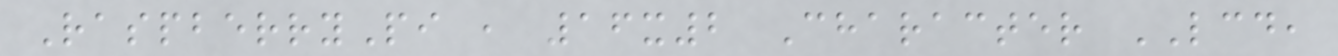RaspberryPi , 16x2 Character LCD,
